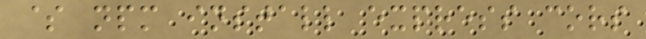$ npm install express cors
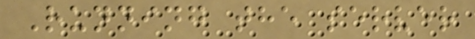Running the server
